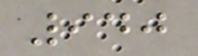940
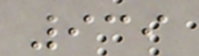939
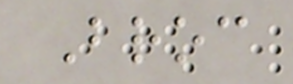Broc
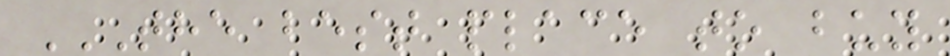THE BEST PLACE TO BUY
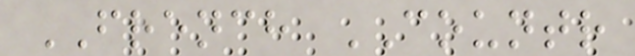FRENCH COUNTR
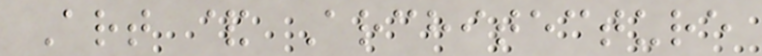Art & Architecture
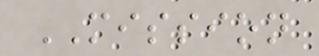MISSION
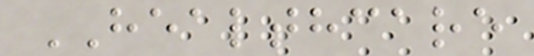HEALTHCARE
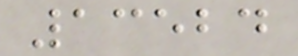13524
